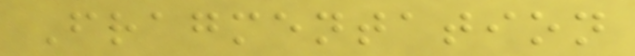Fragmentation
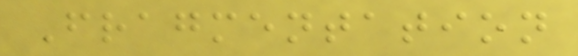Fragmentation
